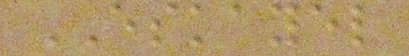ESKAYEL
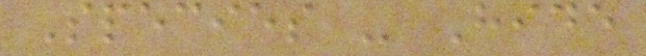Species - Hide
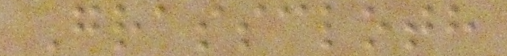Grasscloth
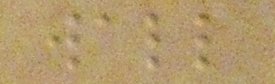wall
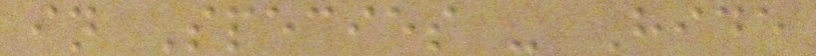in Species - Hide
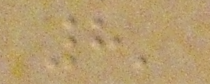8'
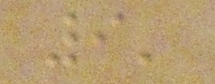9'
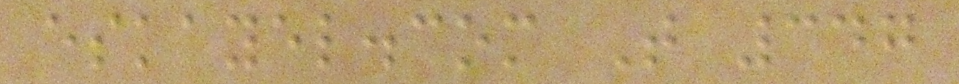eskayel.com T 347
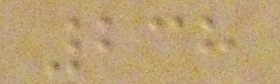238
